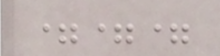===
